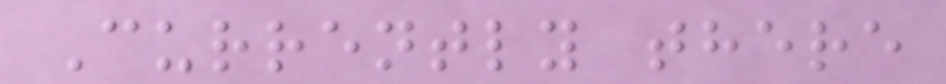Currently there
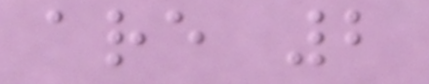are 2
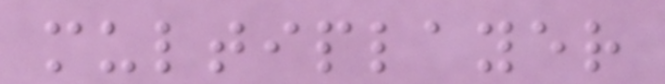multiplayer
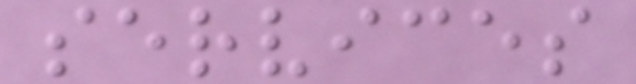services
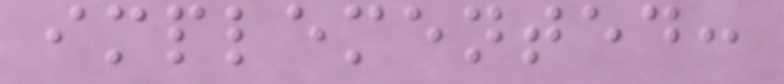implemented:
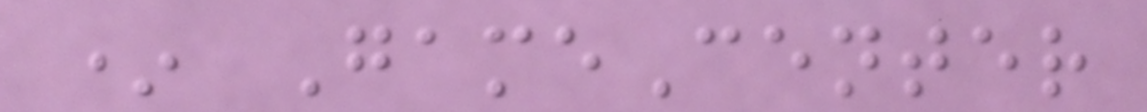* GameCenter
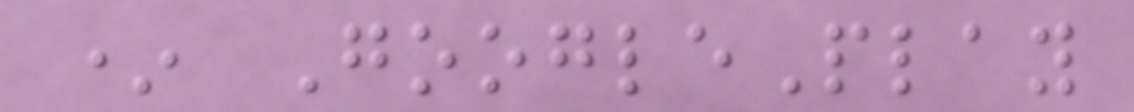* GooglePlay
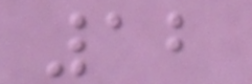12
